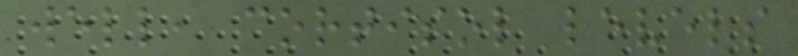well, cortisol levels
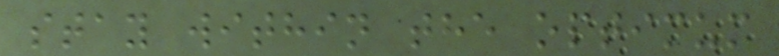stay within the optimum
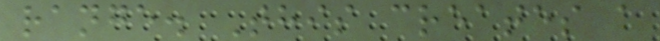range. This creates a
